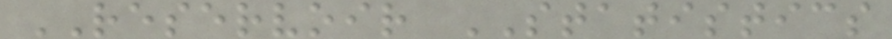RESERVOIR STATISTICS
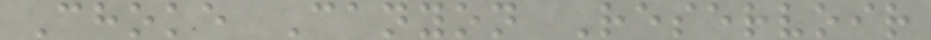Choke Canyon Reservoir
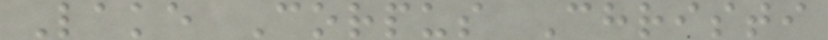Lake Corpus Christi
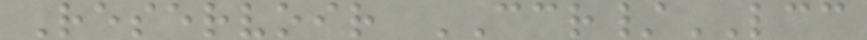Reservoir CCR/LCC
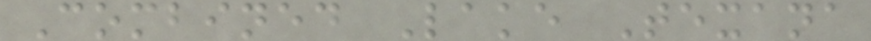Combined Lake Texana
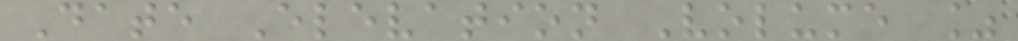Date Elevation Volume %
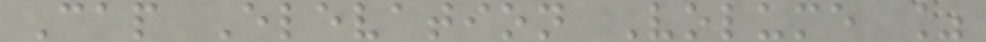Cap Elevation Volume %
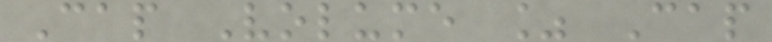Cap Volume % Cap
